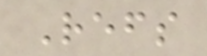Refs
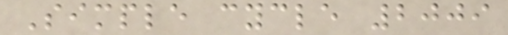Simple cycle 2009
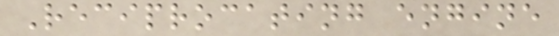Reciprocating engine
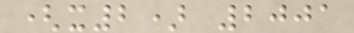(x2) 2001
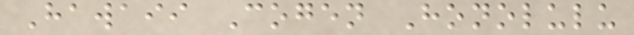Hawaii Cogen Honolulu
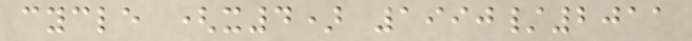cycle (x4) 1990/2011
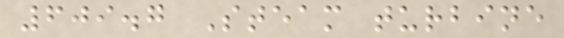609.7 Steam turbine
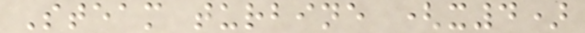Steam turbine (x4)
